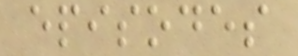episodes
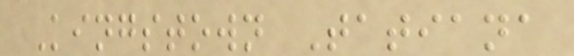Kingstown Tatiana
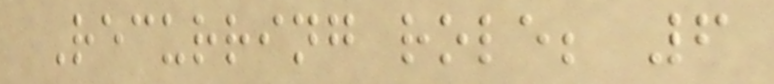Recurring role; 6
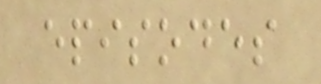episodes
